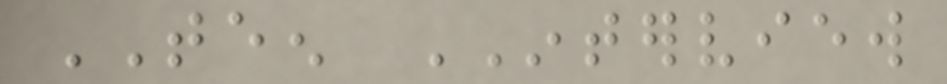TEEN INTERVIEW
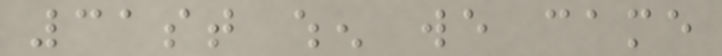31st when we came
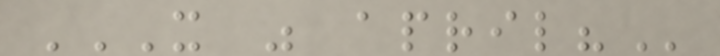IT WAS APRIL?
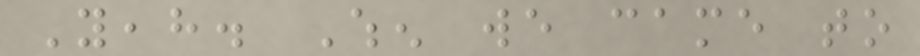Yeah. When we came to
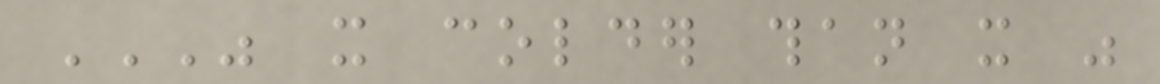WAS IT COLDER THAN IT WAS
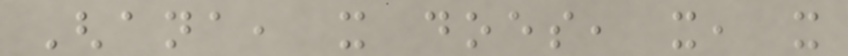Ghana, it does, it, it
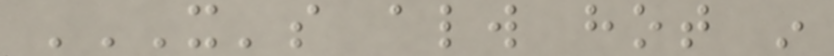IT'S ALWAYS HOT IN
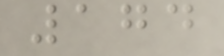174
